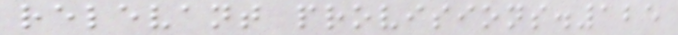relevant provisions.125
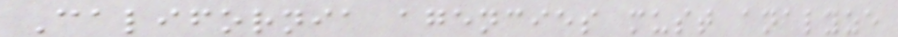California agencies must analyze
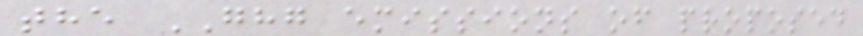the GHG emissions of proposed
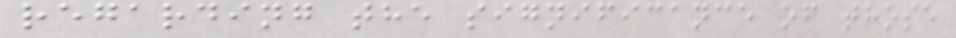regarding the significance of those
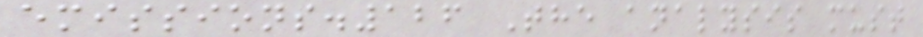emissions.126 The analysis must
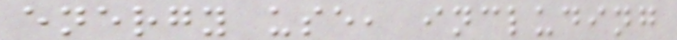energy use, including
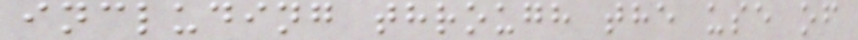including through the use of
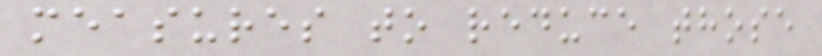measures to reduce those
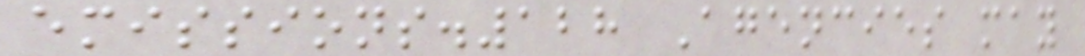emissions.128 Agencies may
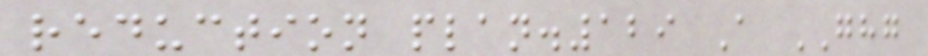reduction plan.129 A GHG
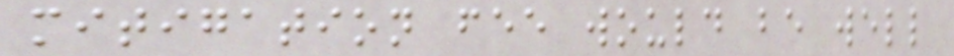mitigation fee would be well
